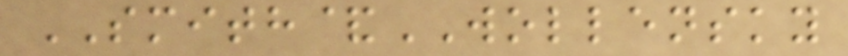SMITH&WOLLENSKY
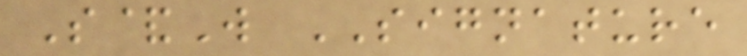S&W SIGNATURE
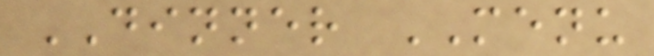DINNER MENU
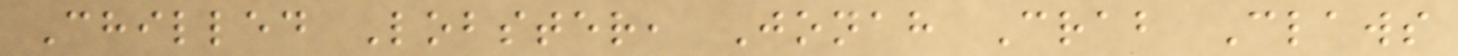Chilled Lobster, Jonah Crab Claws
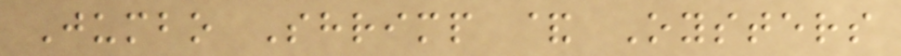Jumbo Shrimp & Oysters
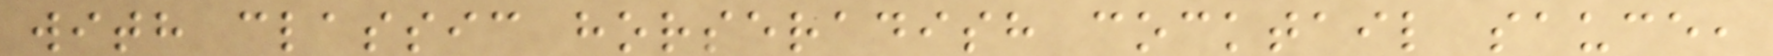with classic horseradish cocktail sauce,
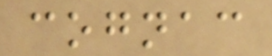cognac
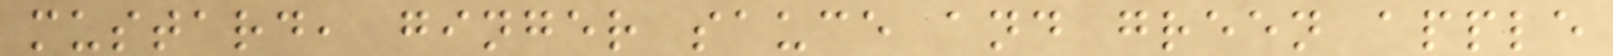mustard, ginger sauce and green apple
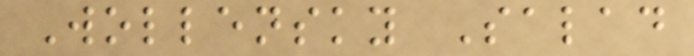Wollensky Salad
